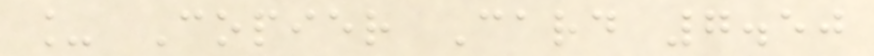_ Copier Card 7.50
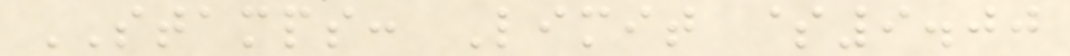STAMPS: Limit $9.00
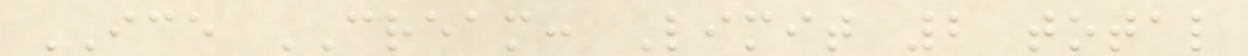ICE CREAM: Limit 2 total
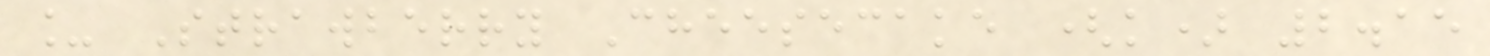_ Strawberry Cheesecake (k) 2.15
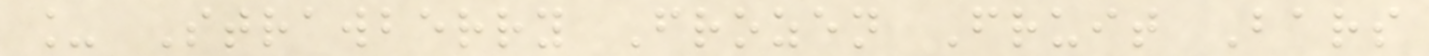_ Strawberry Frozen Fruit Bars
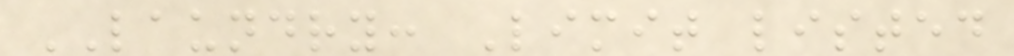LAUNDRY: Limit listed
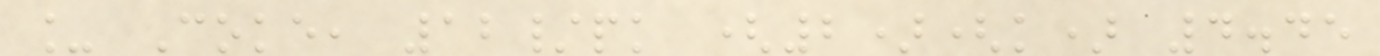_ Coke, 12/pk (2)(k) 4.45
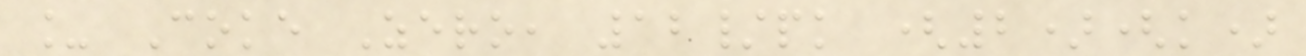_ Coke Zero, 12/pk (2)(k)
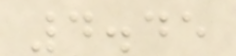4.45
